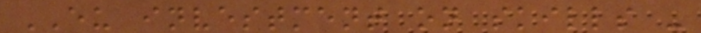EU investment on skills -
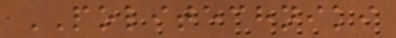POLITECHNIKI
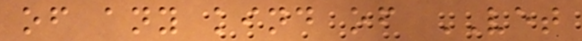of any kind of VET
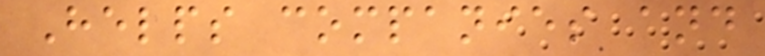Helps companies and
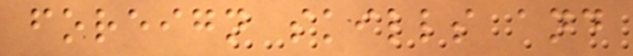foreign skills and
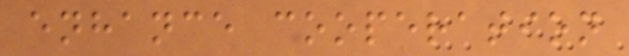enhance cooperation
